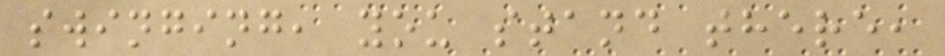swinging, you stand there,
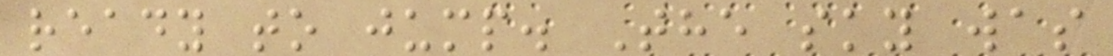ready to jump. The sky was
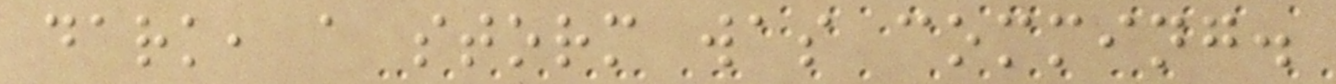dark, a storm was comming.
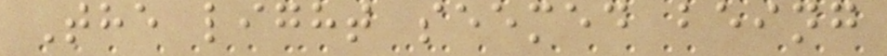The light seemed being
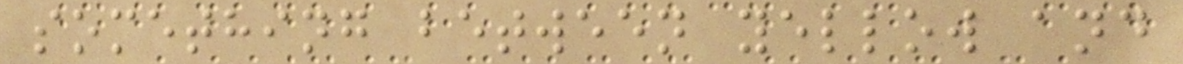something between yellow and
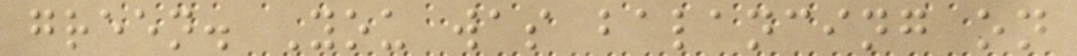green. You was balancing on
